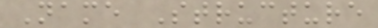Name Structure
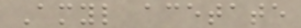Amyl acetate
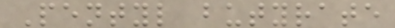Pentyl butyrate
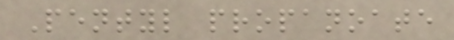Pentyl propanoate
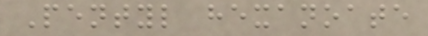Pentyl hexanoate
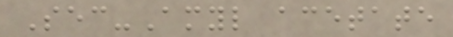Sec-Amyl acetate
